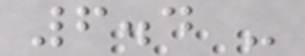6.4 -
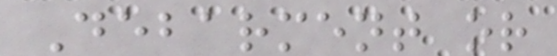Debarment or
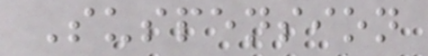Suspension
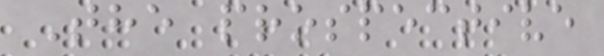The prospective
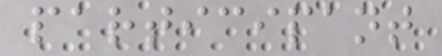participant
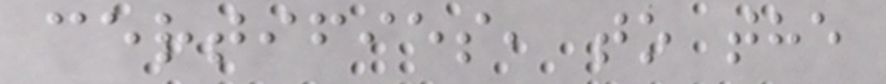certifies, to the
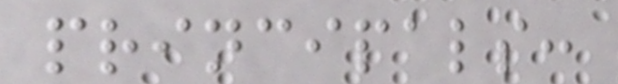principals:
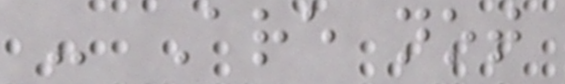- Are not
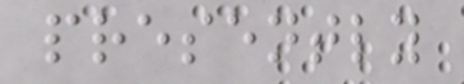presently
